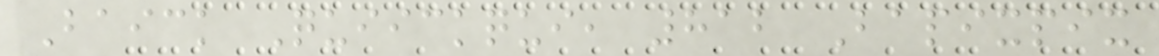Baick Quiickqui, 812 Bapixpix
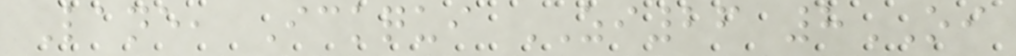Lane, Ickqui ZI26 8OI
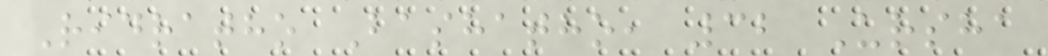Ridratho Bashatho, 32 Ursha
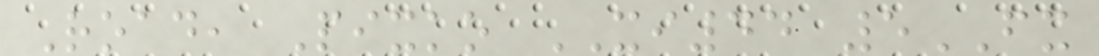Road, Pixko XI44 5FX
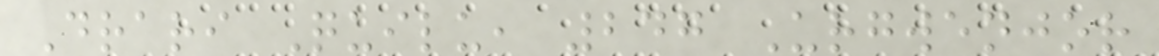Drari Quilu, 247 Urgwenjor
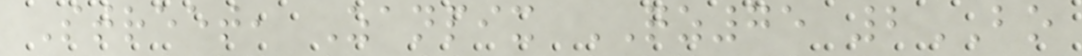Street, Zanpix QZ75 2BO
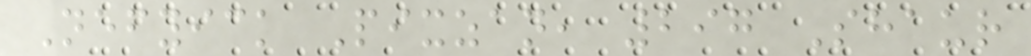Nefyick Pixzan, 297 Shaur
